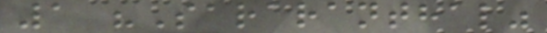1 "Sararanthal"
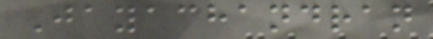Jayachandran
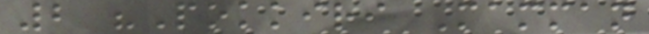2 "Pokkiri Mamman
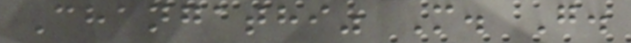Changathi" M. G.
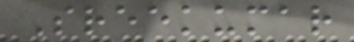Sreekumar
